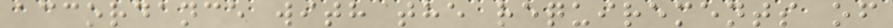accordance with the requirements of
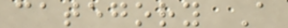category A
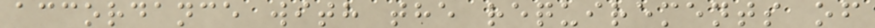accordance with the requirements of
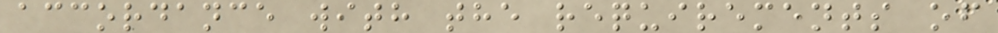accordance with the requirements of
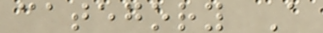category A
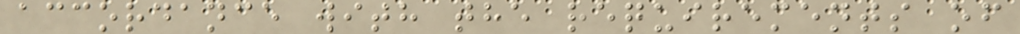accordance with the requirements of
